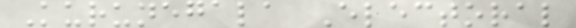Kurunegala Electoral
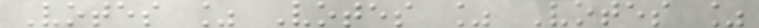Votes % Votes % Votes %
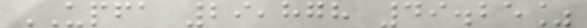UPFA 29,878 49.25%
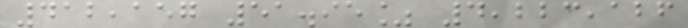412,157 51.95% 4,223,126
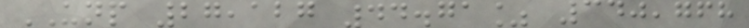UNP 27,127 44.71% 340,768
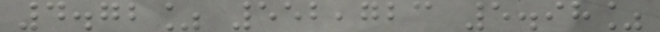4.72% 552,723 5.98%
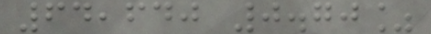64,640 0.70%
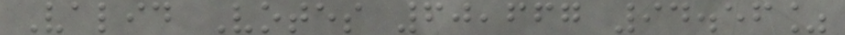Valid Votes 60,667 94.56%
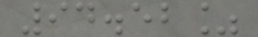94.52%
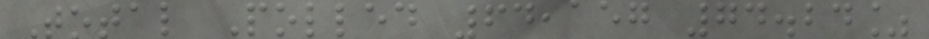Total Polled 64,157 74.24%
